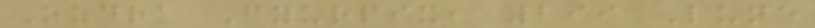Ozdra Fyurpix, 299 Lune
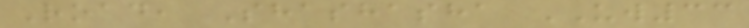Road, Shashasha UW33
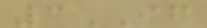3IF
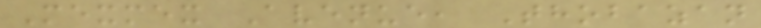Mexmex Avenue, Thobazan
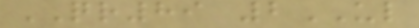QR89 2UL
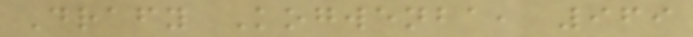Drafy Kogwenba, 969
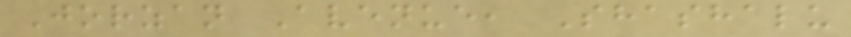Jorzan Avenue, Shashalu
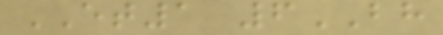ET1 6BH
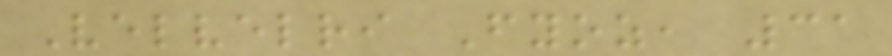Velvelri Fyoz, 31
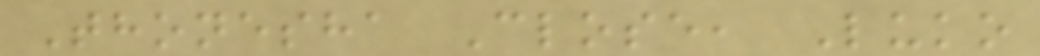Thonesha Close, Luko
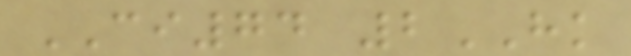CI74 2HK
